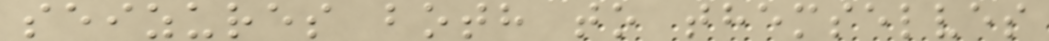seizures both to themselves
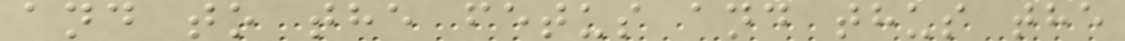and to the fetus and thus the
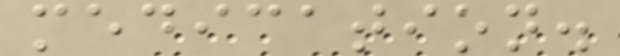medication.
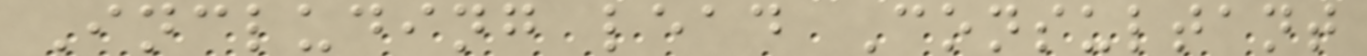Including lead Consultant
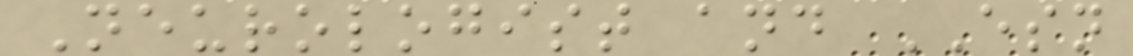Neurologist and ESN
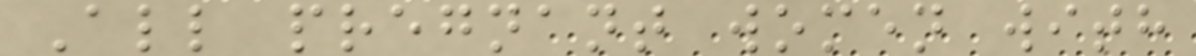All pregnant women with
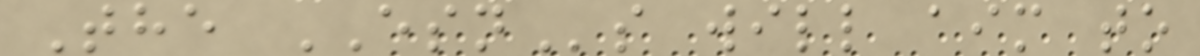The ESNs will aim to
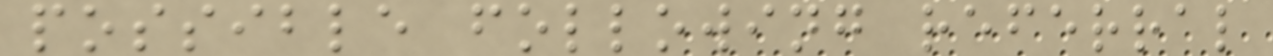possible following referral
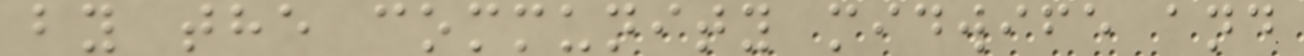by the community midwife and
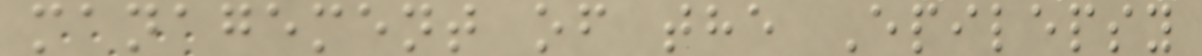management of the Epilepsy
